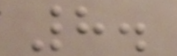8.
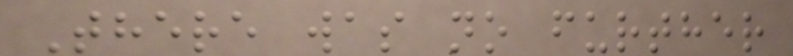There was no further
